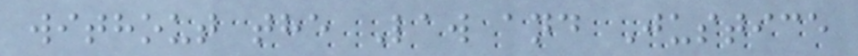without the Law and Justice
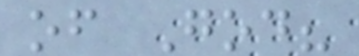of God?
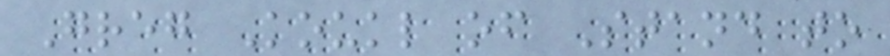Greg Koukl of Stand to
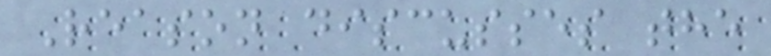Reason discusses the
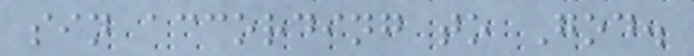sin according to God.
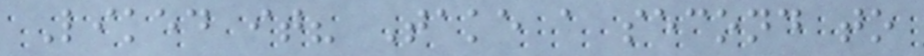Liked it? Take a second to
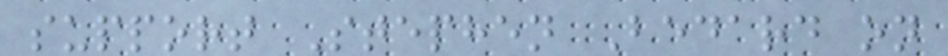support Stephen Bedard on
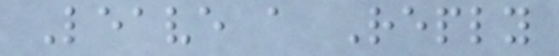Leave a Reply
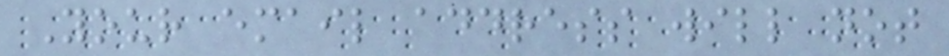Your email address will not
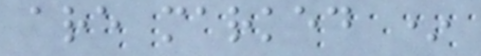are marked *
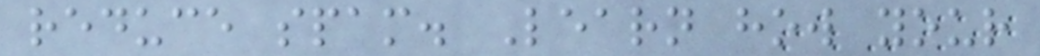reduce spam. Learn how your
